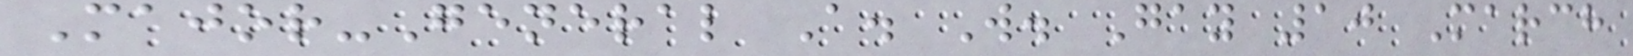Major-General A. W. Gay 10 March
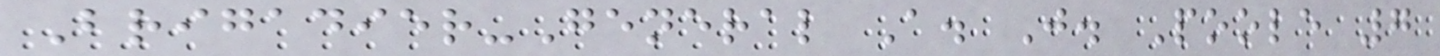Brigadier-General A. J. Poole 7
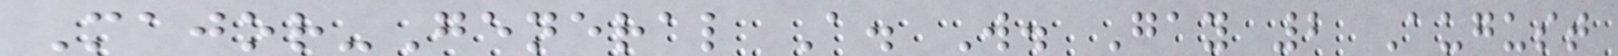Major-General A. W. Gay 2 August
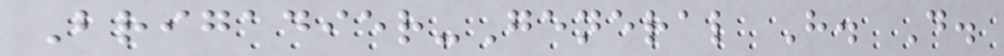Brigadier-General H. D.
